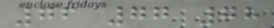76 77 78
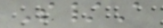S/A
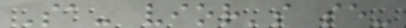Sa- vior's se-
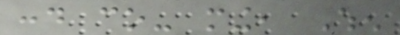cond co- ming, When
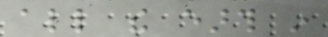all the earth in
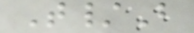T/B
